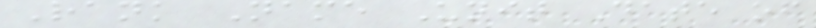Rank Name Unit Date of
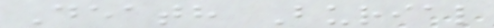Death Burial
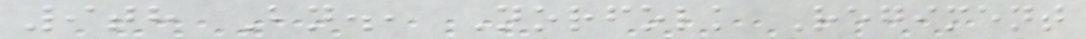9th Bn., Norfolk Regiment
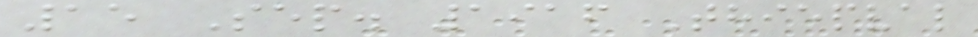15 Sep. 1916 Thiepval
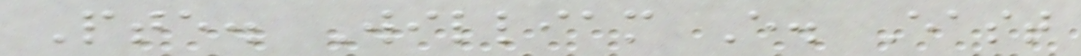Pte. William E. East
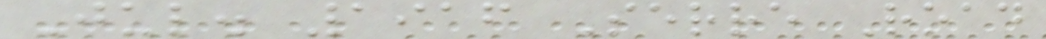Jul. 1916 Serre Road
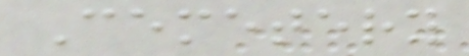Cemetery
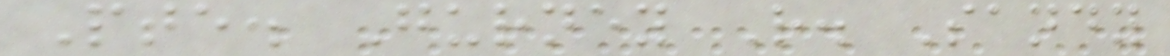Pte. Gurney R. Sandy
